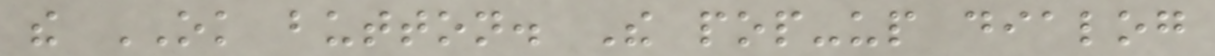the OK button. The pop-up dialog
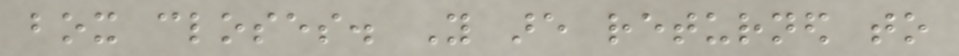box closes. You are returned to
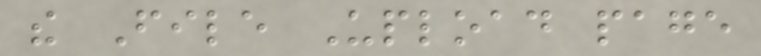the File Upload page
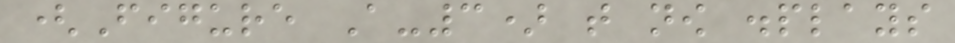(Figure A-3) that now displays
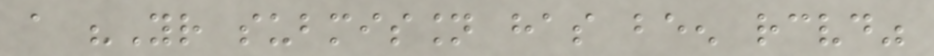a "Your submission has been received"
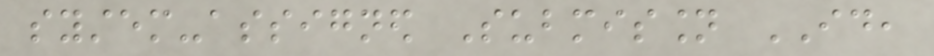system-assigned Submission ID,
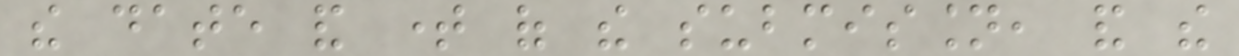the date and time of the submission, and the
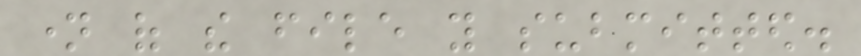name of the file you submitted.
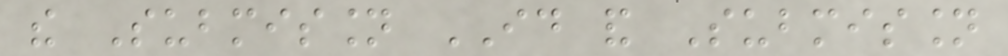the Submission ID and Submission
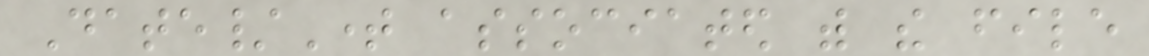Date/Time associated with the file
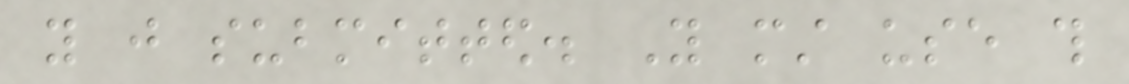you just submitted. You must use this
